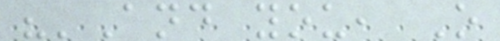"'And you, O
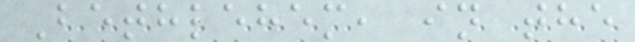Bethlehem, in the
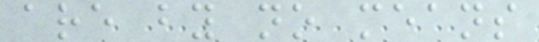are by no means
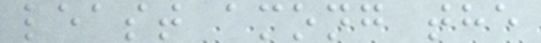least among the
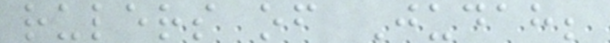rulers of Judah;
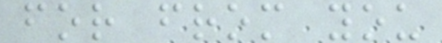for from you
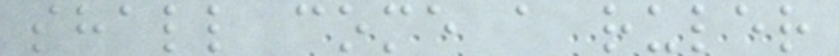shall come a ruler
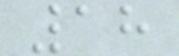18
